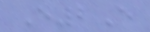E2E
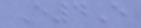E4E
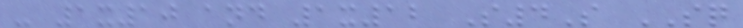- 1x10 and 1x12 S4S SQ
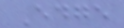Edge
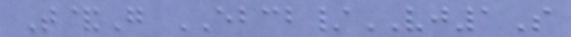T&G EBCB/VJ1S
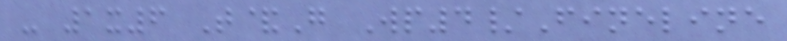- 1x6 T&G Wp4/Fineline
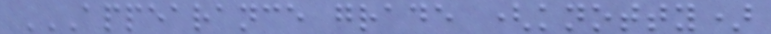APPEARANCE GRADE (KNOTTY)
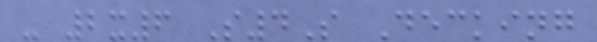- 2x6 S4S Decking
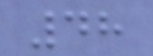48
